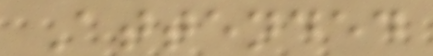Attended
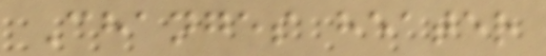Changes heater
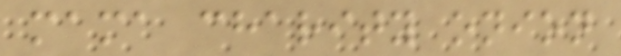mama charity onion
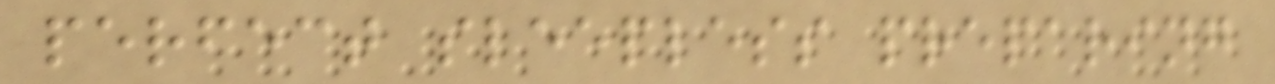perfect sleepless preparing
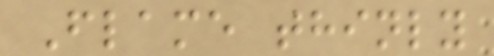Flame thinly
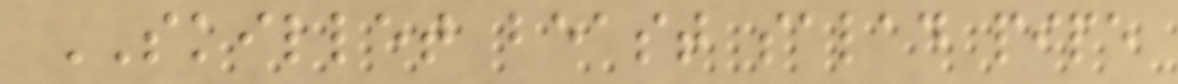SKILLET beast salad pipe
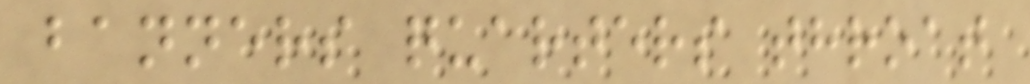banners quarters throat
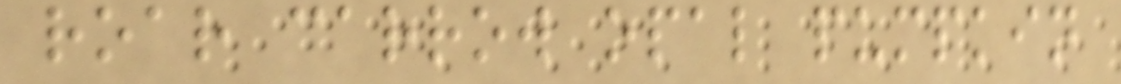roar carrow opal pumpkin
